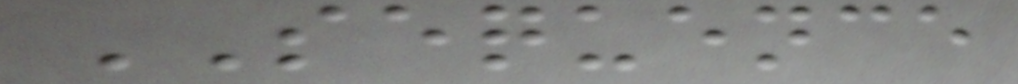SEQUENCE
